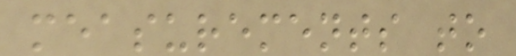measurements to
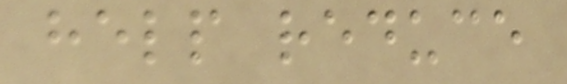help reduce
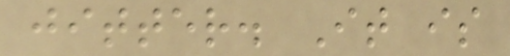jitter. It is
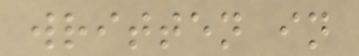written in
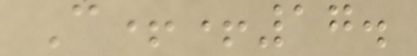C++17.
